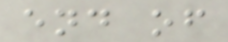end of
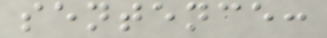sentence:
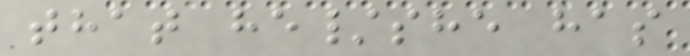that he/she has
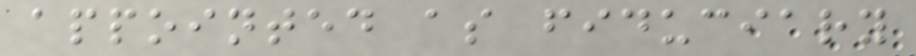appointed as fiduciary
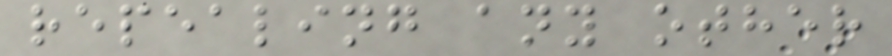repealing any other
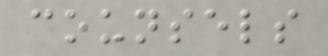counsels
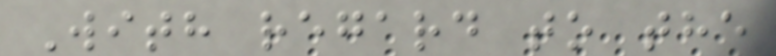With regard to the
